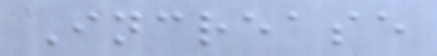Increase
